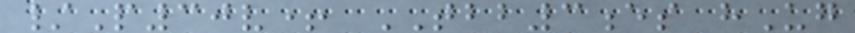/P30v+ TBB3es hUg
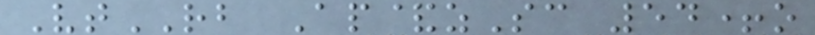VtRB Ap&zSc 54+o
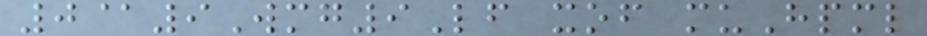0@9Wmg9Lf xof muHpml
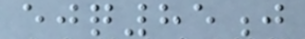ejq85j
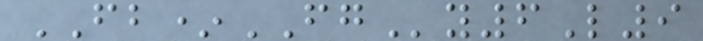FB*FGy6L9
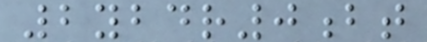2ybdr0bt
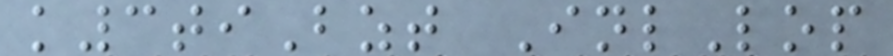k3tiBzt InlLop
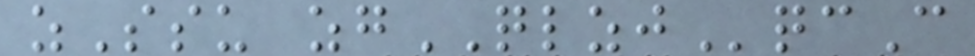zSsu zgQLZJqcC
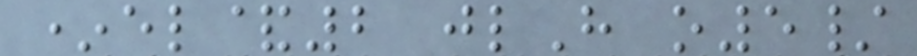*el&2 jlH o5/
